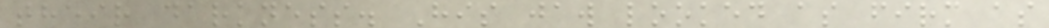their darkness. His jaw looked as firm as
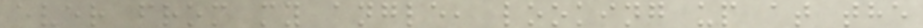ever from my angle, looking up at the
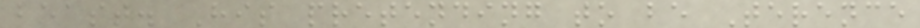beast. His pretending to be Terence
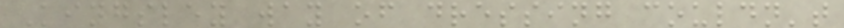Kingsley way of dressing couldn't
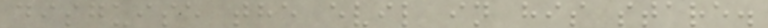disguise the evil in his stare.
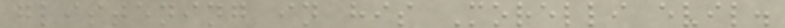glistening in his Morelli evil.
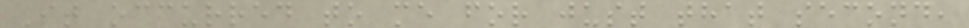It occurred to me for just that second,
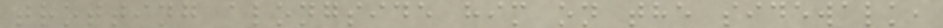trotting alongside him on the sidewalk,
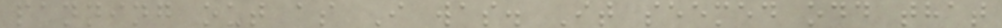panning out as I was. It seemed odd that
